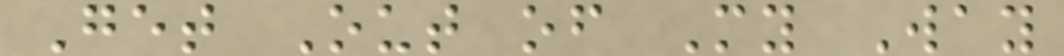Get Out of My Way
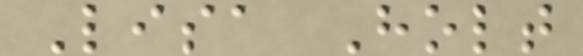Lisa Holt
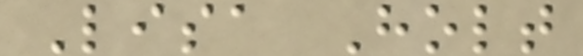Lisa Holt
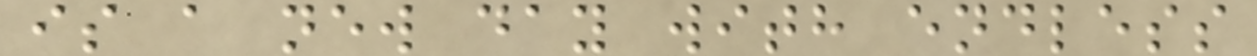is a new day with endless
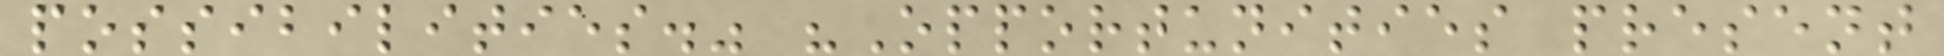possibilities." "Opportunities present
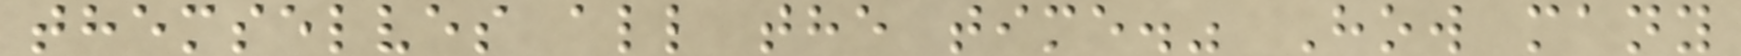themselves all the time." How many
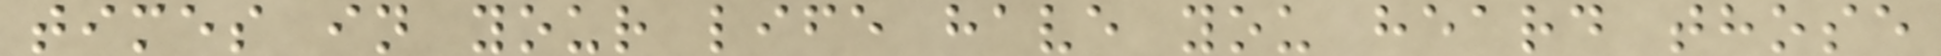times in your life have you heard those
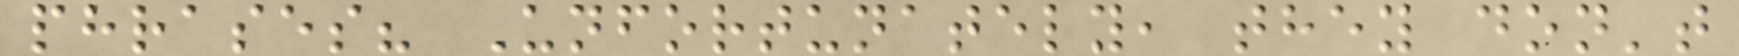phrases? Unfortunately, they don't
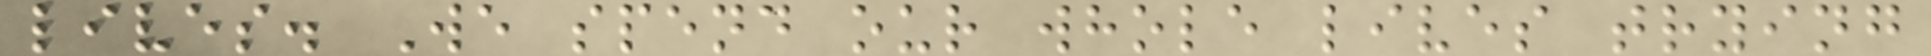lives. We spend our whole lives trying
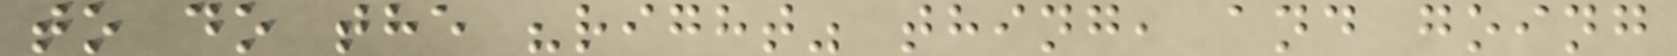to do the "right" thing, and going
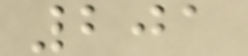201
